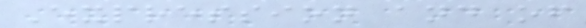Expression and of
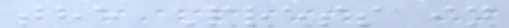the Press in
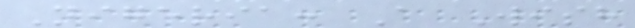Nigeria: A Wish
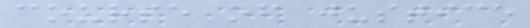course of justice
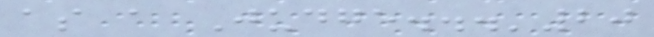as a Judge...'20
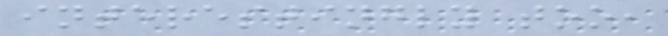interestingly too,
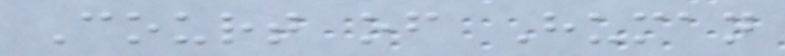Court of Human
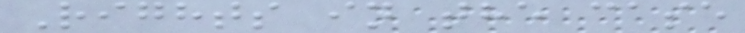Rights in the case
